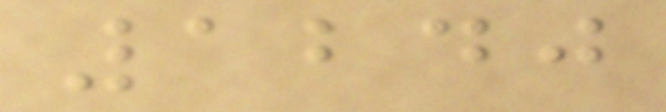1240
